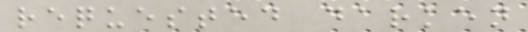requested darken
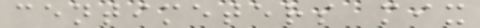centimeters mix
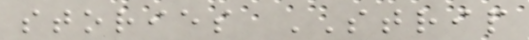stories STRIP
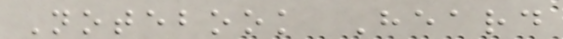Notebook Heard
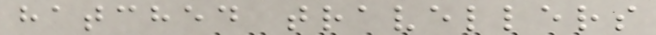hatched travellers
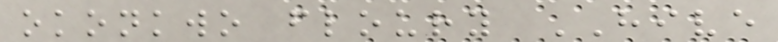okonkwo floury HIVE
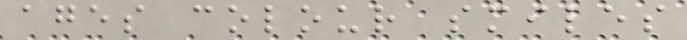ages colour smiles
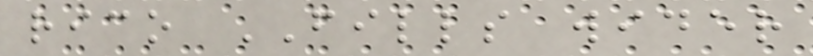rico FILLS wider
